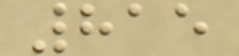815
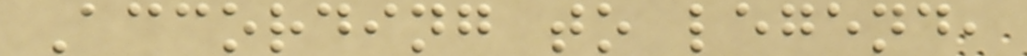According to legend,
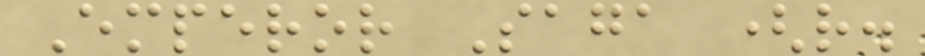Emperor Saga (r.
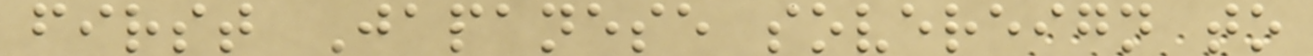first Japanese sovereign to
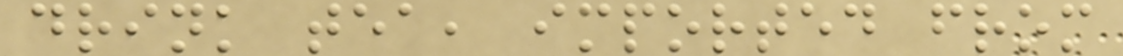drink tea, imported from
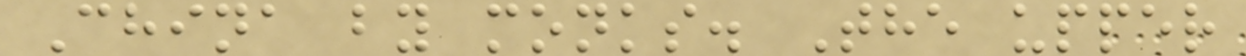China by monks. The upper
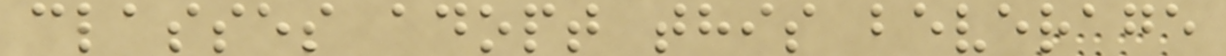classes adopt this beverage
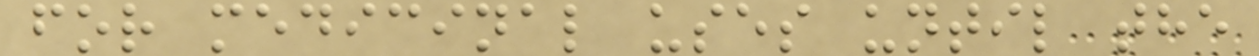for medicinal uses until the
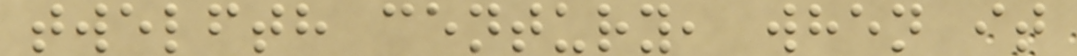twelfth century, when it
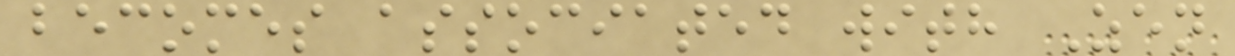becomes associated with Zen
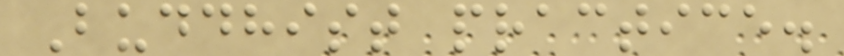Buddhist practice.
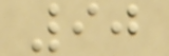90
